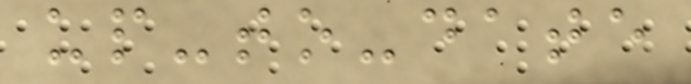up-to-date
